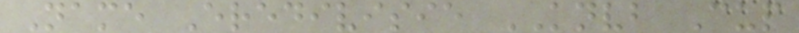Name Eredivisie KNVB Cup
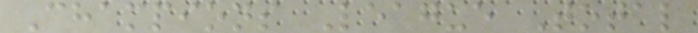Champions League Total
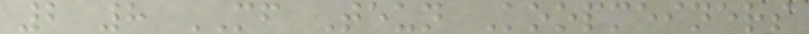2 8 MF Teun Koopmeiners
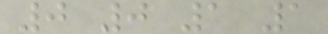0 0 1 1
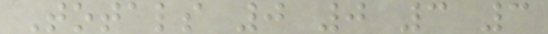Totals 0 0 3 3
